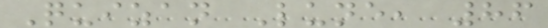Quizan Lune, 86
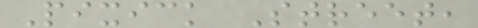Pixick Street,
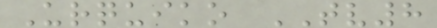Urquiko TV8
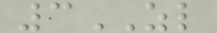3ZL
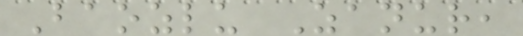Baozlu Zanur,
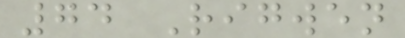74 Rigwen
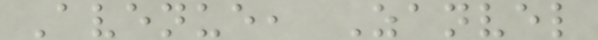Avenue, Zanvel
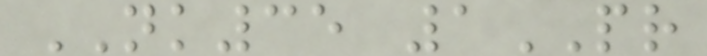NK35 1PR
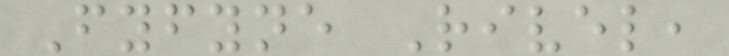Fyfyne Rivel,
